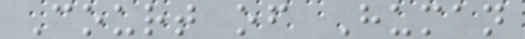Court of Human
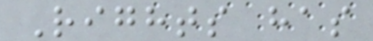Rights has
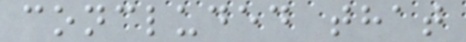concluded that
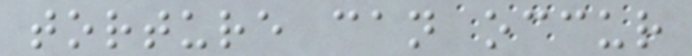torture can occur
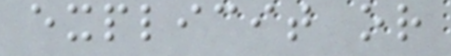explicit or
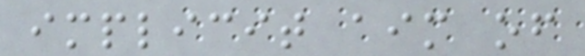implicit aim of
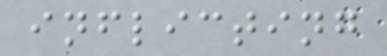inflicting
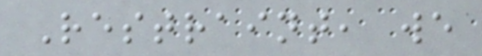Restraint, we
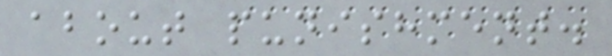about punishment.
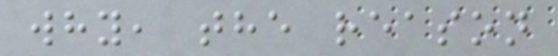why, the reason
